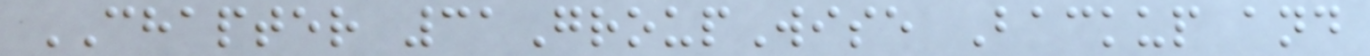CHAPTER 31GroupWise Backup and
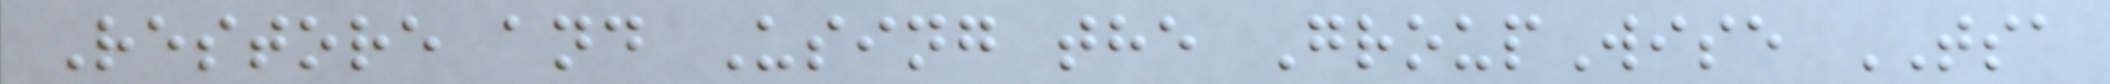Restore and Using the GroupWise TSA
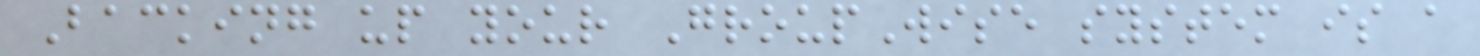Backing up your GroupWise system is a
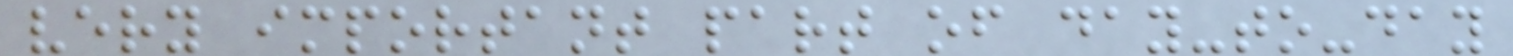very important part of day-to-day
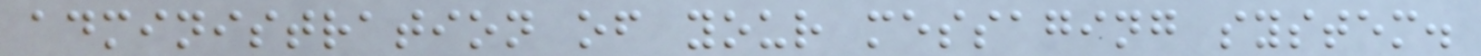administration of your messaging system.
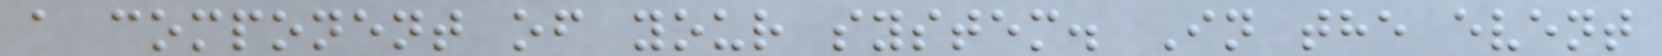a component of your system. In the event
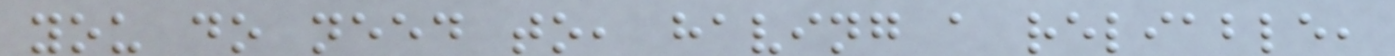you do need to, having a reliable,
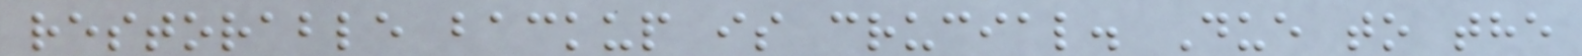restorable backup is crucial. Due to the
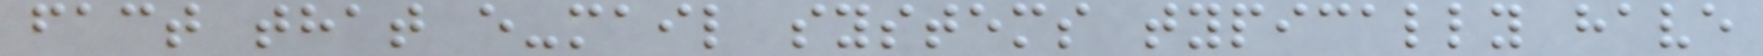fact that e-mail systems typically have
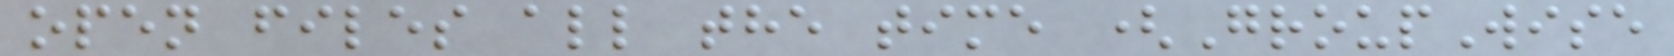open files all the time (GroupWise
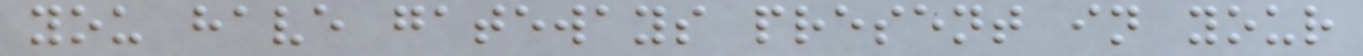you have gateways present in your
